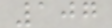107
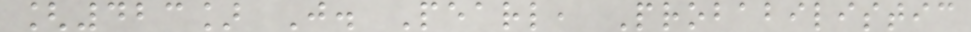[423] J. Pearl, Probabilistic
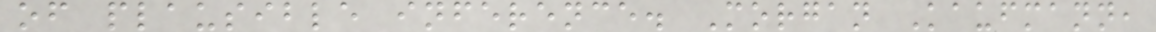of plausible inference. Morgan Kaufmann,
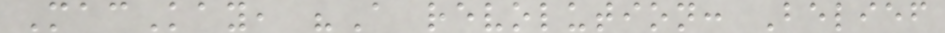MacKay, "A revolution: Belief
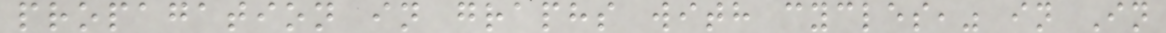propagation in graphs with cycles," in In
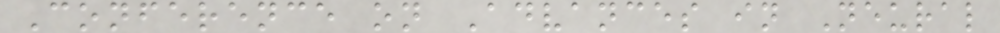Conference on Advances in Neural
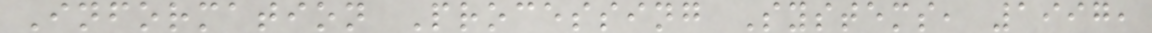Information Processing Systems, 1997,
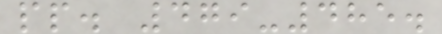pp. 479-485.
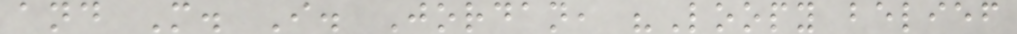and M. I. Jordan, "Loopy belief
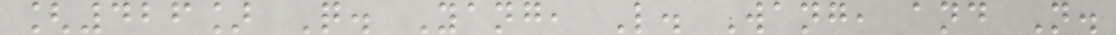[426] Q. Yang, L. Wang, and N.
